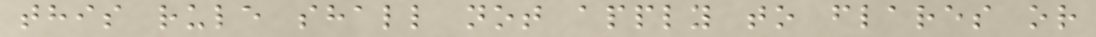this rule shall not apply to flares or
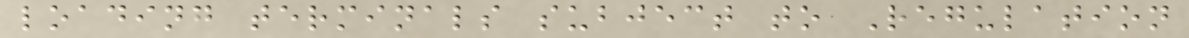loading terminals subject to Regulation
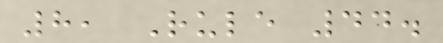8, Rule 44.
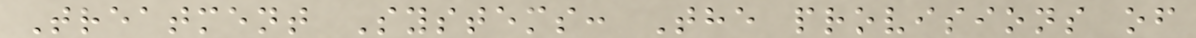Treatment Systems: The provisions of
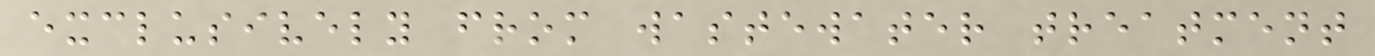exclusively from wastewater treatment
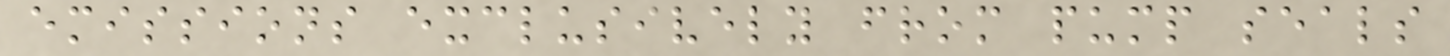emissions exclusively from pump seals
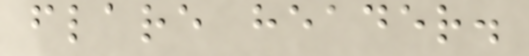flare header.
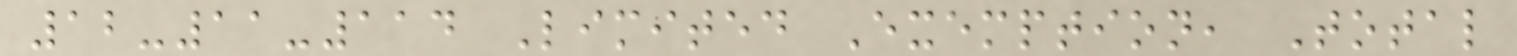12-11-114 Limited Exemption, Total
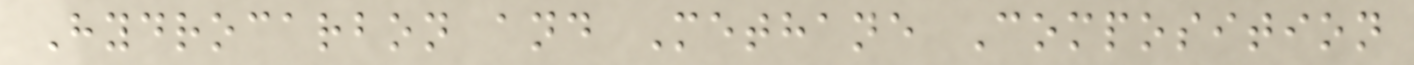Hydrocarbon and Methane Composition
